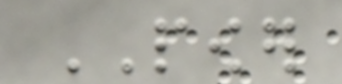POWER
